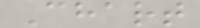Chart
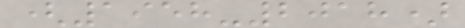(1958-2018)
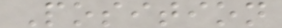Position
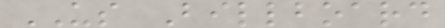US Billboard
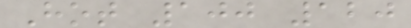Hot 100 120
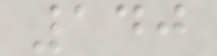140
